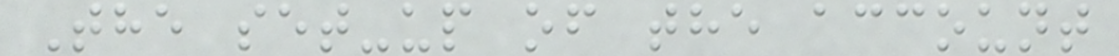The set-up of the account
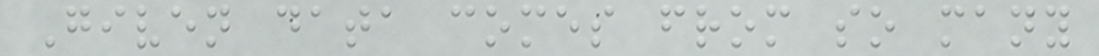Given data comes from so many
